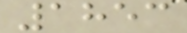1853
